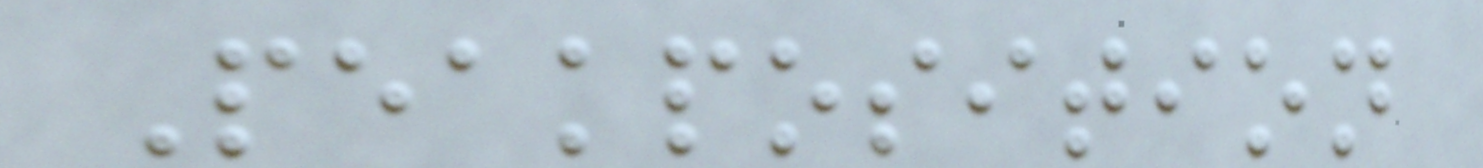Peakposition
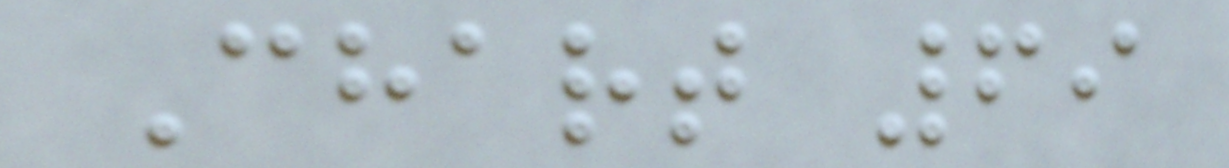Chart 69
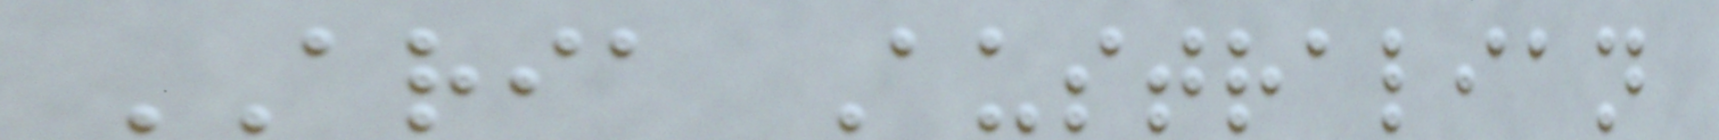ARIA Australian
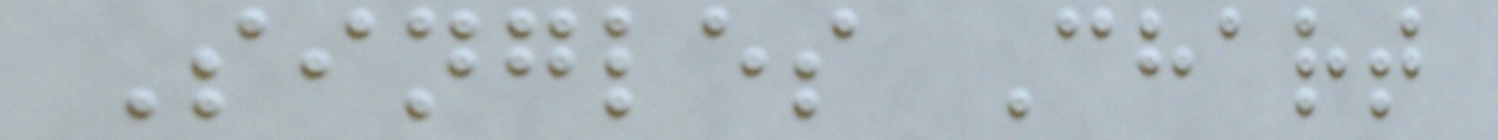Singles Chart
